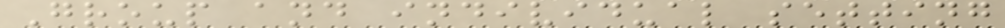Group and individual setting
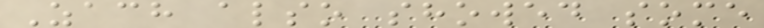Zach also showed some
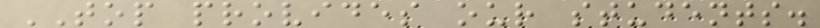TOP provides our students.
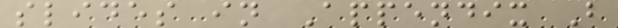slides in Appendix B
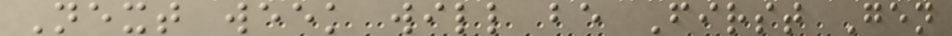Next week will be First Gen
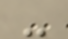-
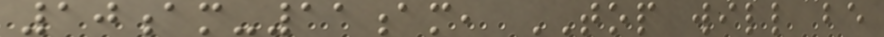10am-11am, TOP will be
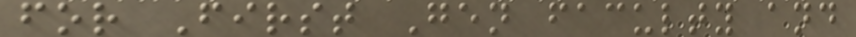for First Gen faculty and
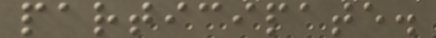participate.
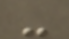-
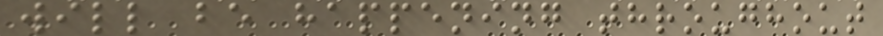will be happening throughout
